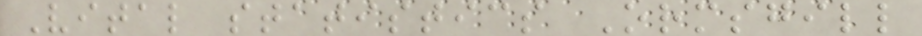Vital statistics Ormsgill
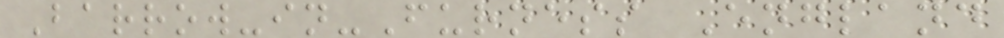Barrow-in-Furness England
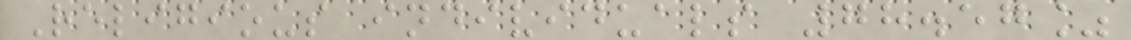Religious individuals 78.57%
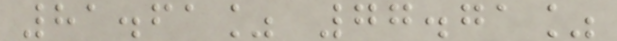81.61% 77.71%
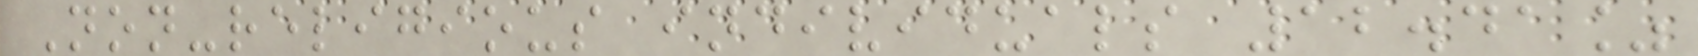Non-religious individuals 12.41%
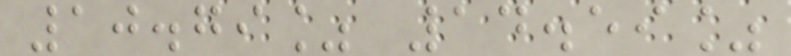10.79% 14.59%
